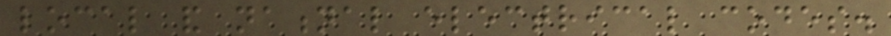local and national electrical codes.
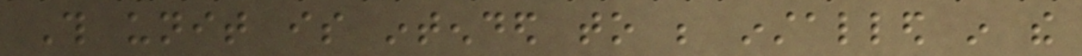This unit is intended to be installed in the
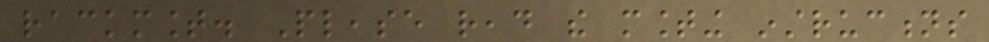rackmount. Please read the mounting instructions
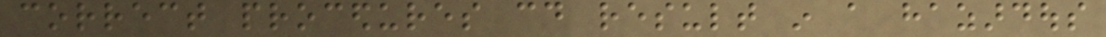correct procedures could result in a hazardous
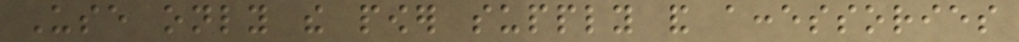Use only the power supply and accessories
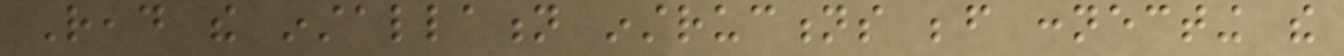Read the installation instructions before connecting the
